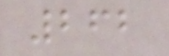262
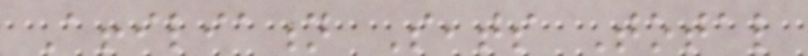Affiliation Seats Total
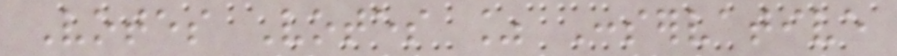Votes Votes % Conservative
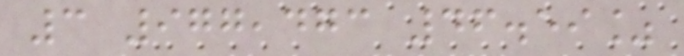3 977,473 46.59%
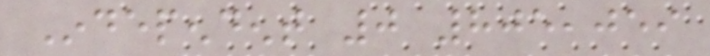Independent 0 805,059
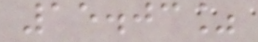15.03%
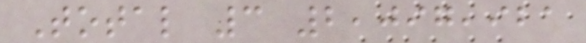Total 3 2,097,921
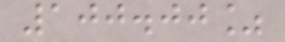100.00%
